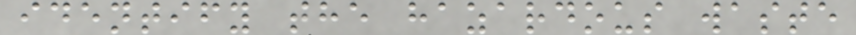identify the hazardous waste
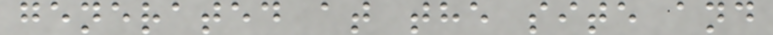generated at the site and
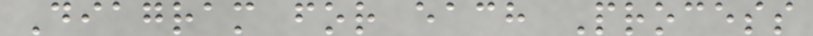Diagram for each Process
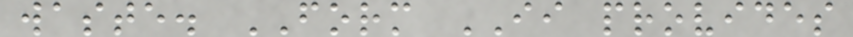waste. FORM II provides
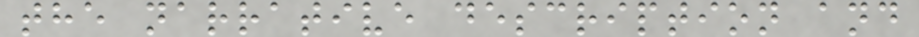the narrative description and
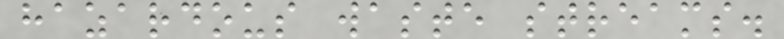hazardous waste streams.
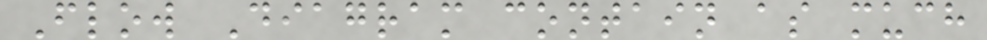Flow Diagram contain as much
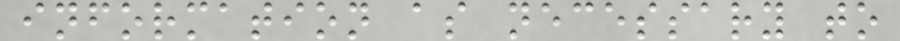information as necessary to
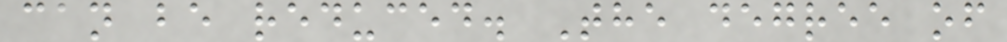can be reduced. The degree of
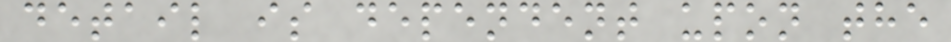detail is dependent upon the
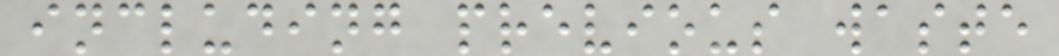including previous waste
